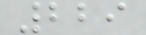229
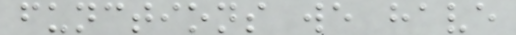functions we have
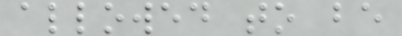allowed to be
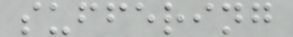suffering
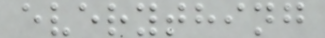everything
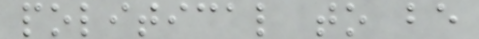political to be
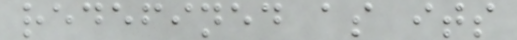redefined as its
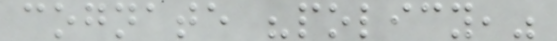cognate "policy,"
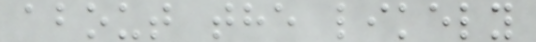about the likely
